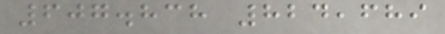607.838 824,689
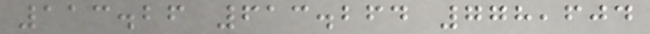113.26 613.264 778,604
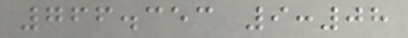766.353 9:08
